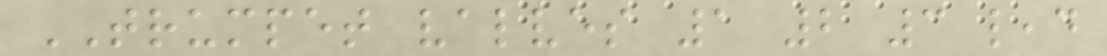TRUMPET valves 1 2 3 lead
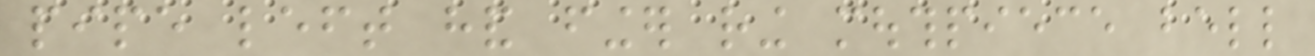pipe left hand finger ring mouthpiece bell
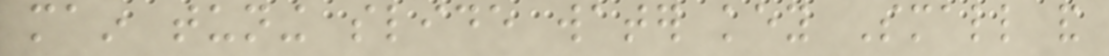main tuning slide water key Small and
